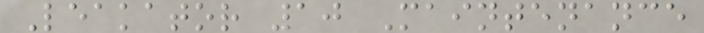Leakator 10 Maintenance
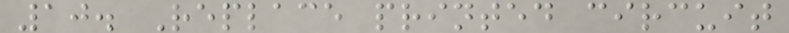10. Replace printed circuit
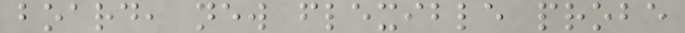board, new flexible probe
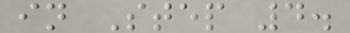in Step 4.
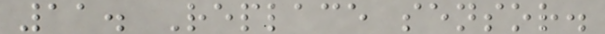11. Replace sensor.
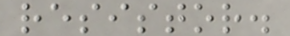resistor.
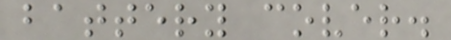battery cover.
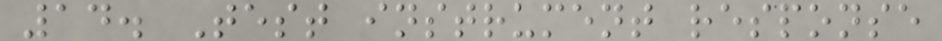14. Test instrument response
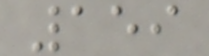159
